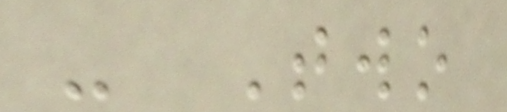- Two
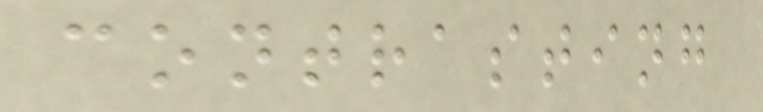contrasting
